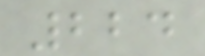224
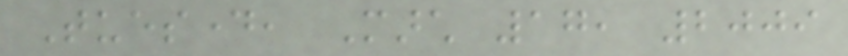Tuesday, March 17, 2009
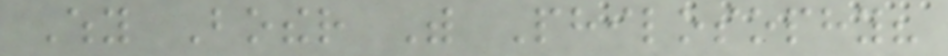Why Bother With Philosophy?
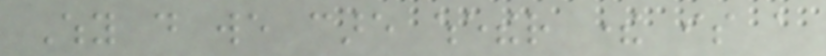Why do we care whether there is a
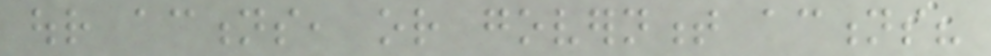our actions, or government actions?
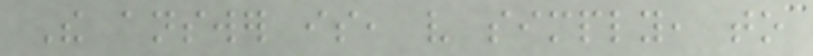The answer is, very simply, to
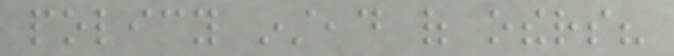policy instead of others?
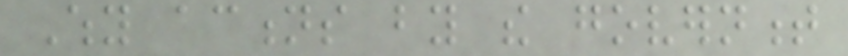Why actions by the government
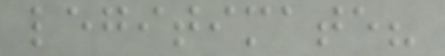legitimate?
